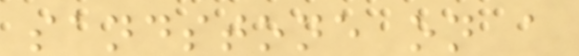sandstone on a
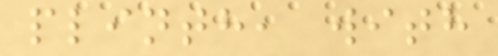plinth, with
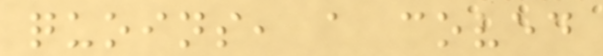quoins, a coved
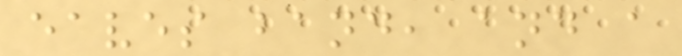eaves band, and a
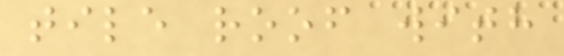tile roof with
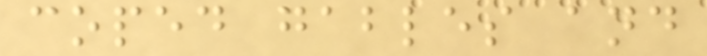coped gables and
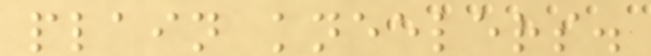plain kneelers.
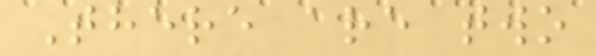There are two
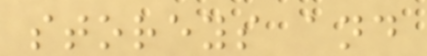storeys and
